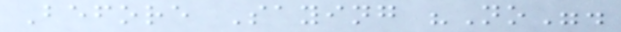Before Saying "No".
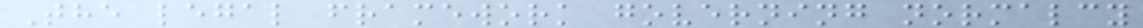The legal framework governing normalcy
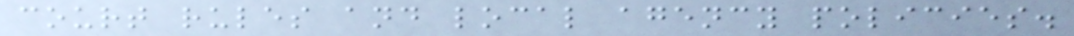court rules and local agency policies.
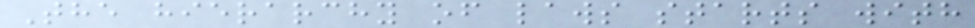The hierarchy of laws starts with
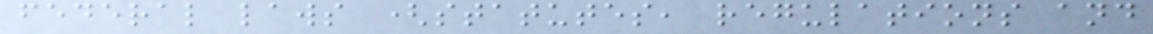federal laws (statutes, regulations and
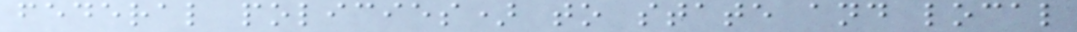federal policies) to state and local
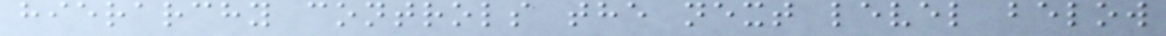hierarchy controls the next level below
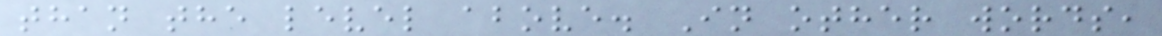than the level above. In other words,
